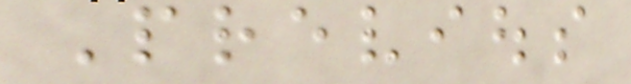Previous
